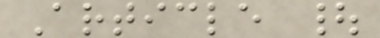Article |
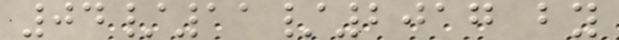04/11/2017 by
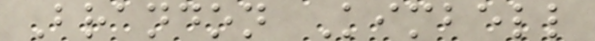Brandon Kimbell
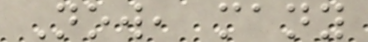Now, many
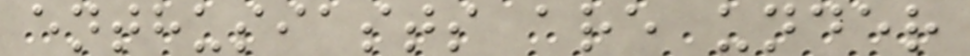enthusiasts are under
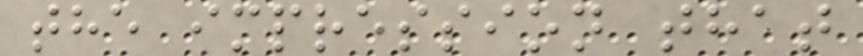the impression that
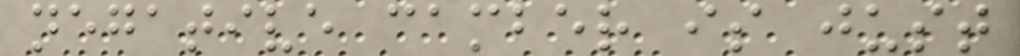negative camber is just
